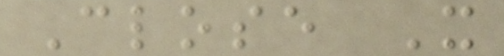Close X
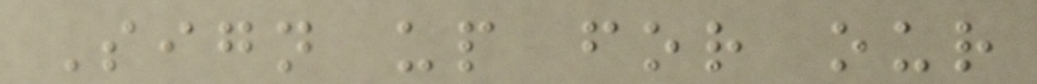Sign up for our
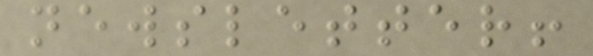newsletter!
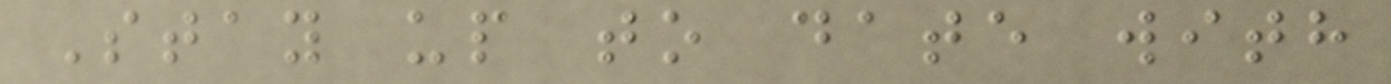Stay up to date with
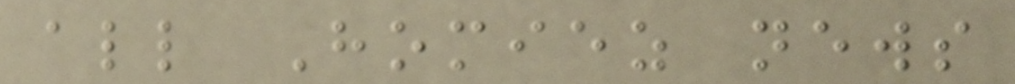all Homiez news
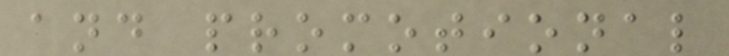and promotional
